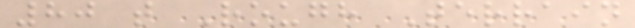80 t Rough Terrain
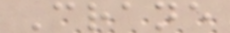Crane
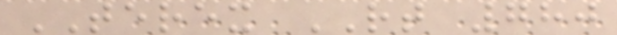TEREX RT 780
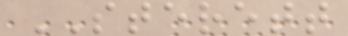STERETT
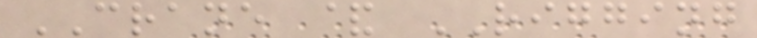CRANE & RIGGING
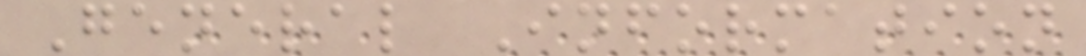General Information
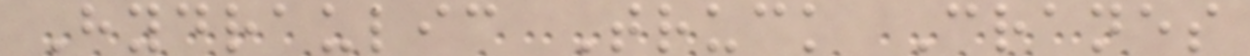Hydraulic Truck Cranes
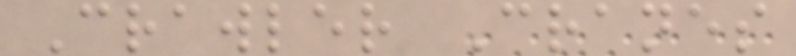Crawler Cranes
